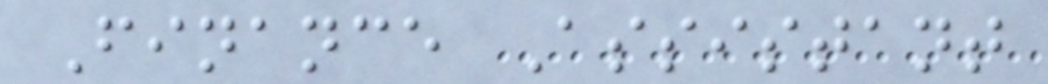Finance Assistant
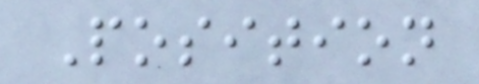Position
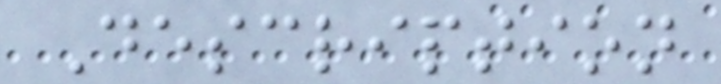Description
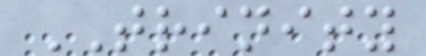TRINITY
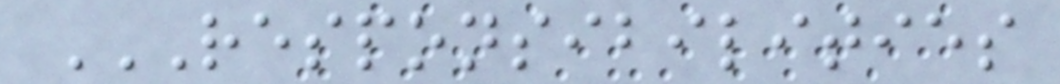RESPONSIBILITIES
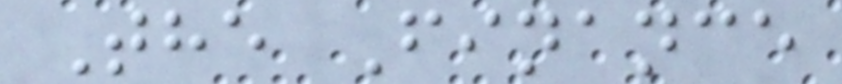The Finance
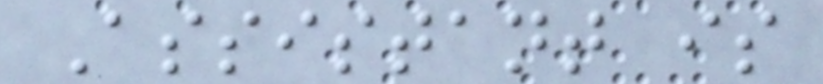Assistant is
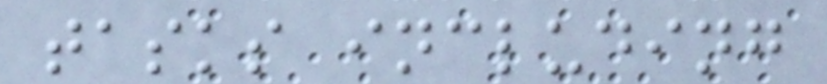tasks including
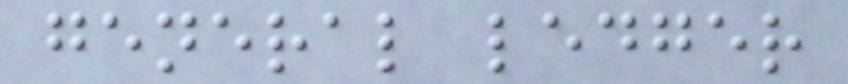general ledger
